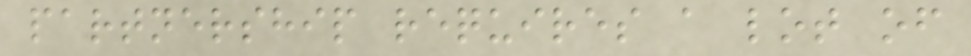partnership requires a lot of
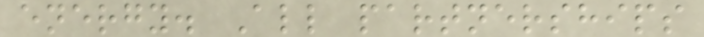energy. All partnerships
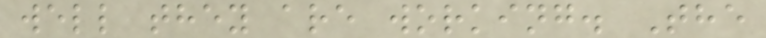well they are working. The
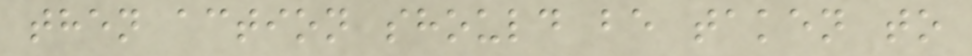then action should be taken to
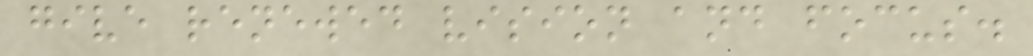give renewed vision and focus.
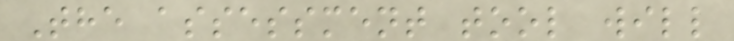The assessment tool will
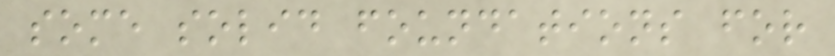some solid foundations for
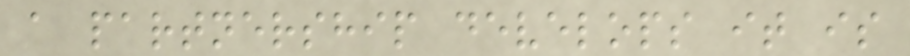a partnership develops it is
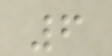6
